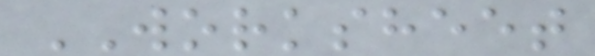WORKSHEET
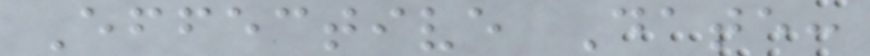Effective Date:
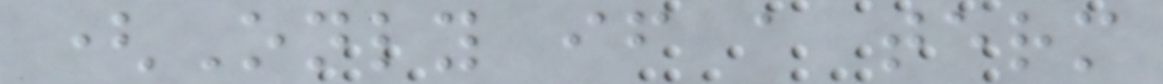(Only if a term
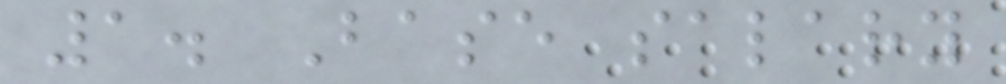1. Base salary
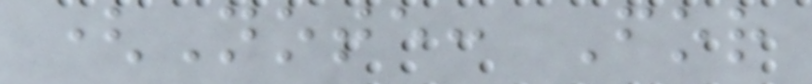(Note: For
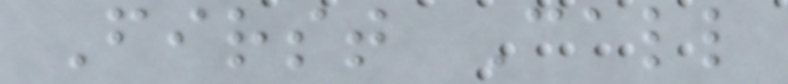First Call
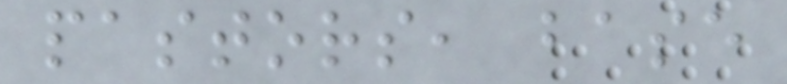pastors, base
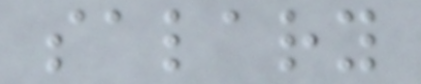salary
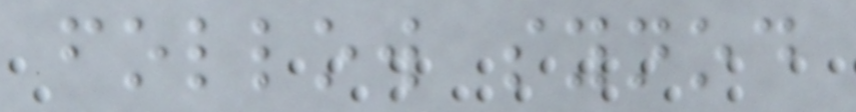follow synod
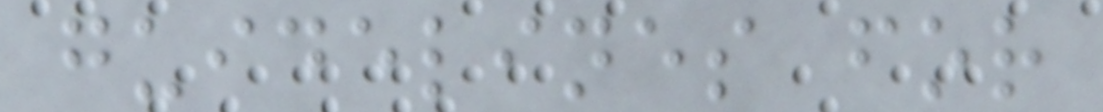guidelines for
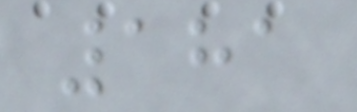181
